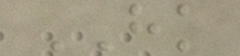HK
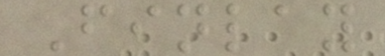Finlay
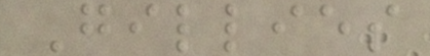Gillies
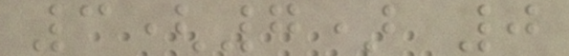3(7) 0
